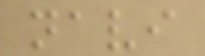navi
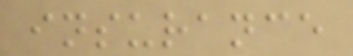insurance
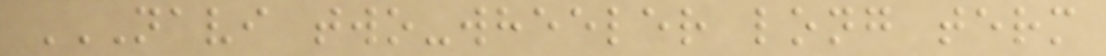NAVI TWO-WHEELER LONG TERM
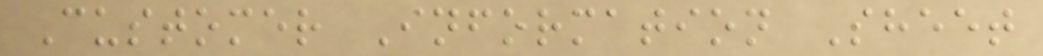Customer Information Sheet
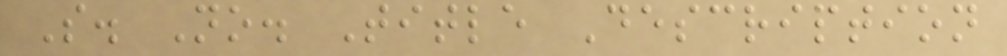S. No. Title Description
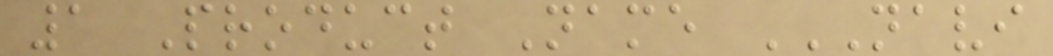1 Product Name NAVI
